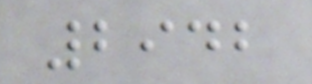2942
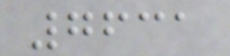7631
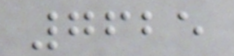7625
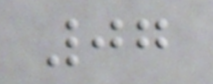07
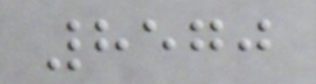8570
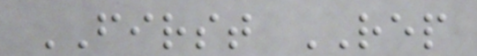FIRST REP
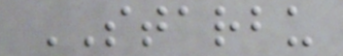STARBU
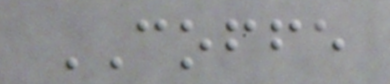COFFE
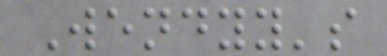Wendyy's
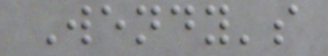Wendy's
